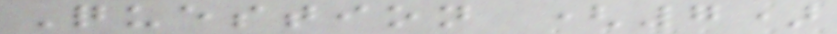Question (7)
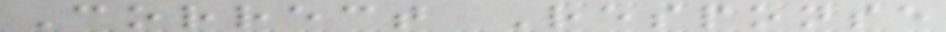Correct Response
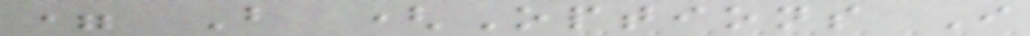= B (Options I
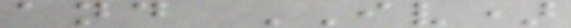and IV)
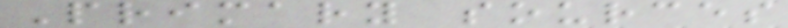Primary sources
